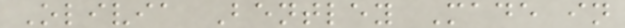Olivia Bentley Made in
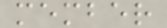member
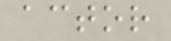actor
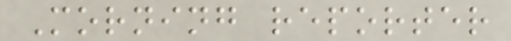Morning reporter
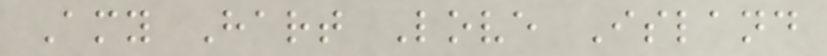Amy Hart Love Island
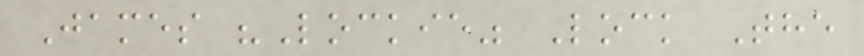James "Lockie" Lock The
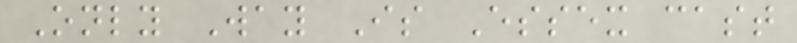Only Way Is Essex cast
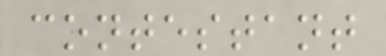contestant
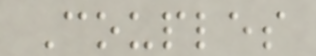Couples
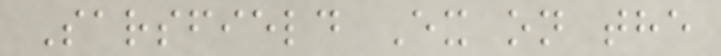Sarsfield Ex on the
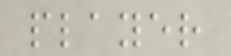player
